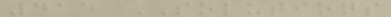415 SOLUTIONS
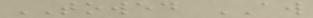TOWED AW
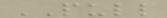PULL
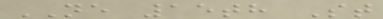NE 15th St
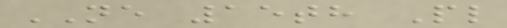NE 15th Pl
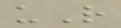uR
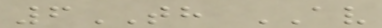6TH AV
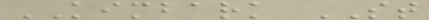KIMBARK ST
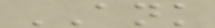ANK
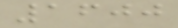1600
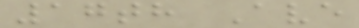17th Ave
